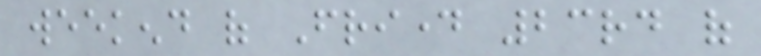weekend of Friday 23rd of
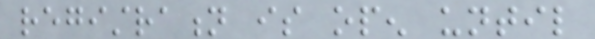registration is open until
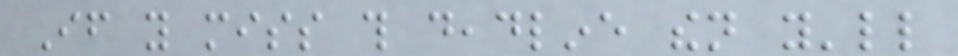If you miss this deadline then you'll
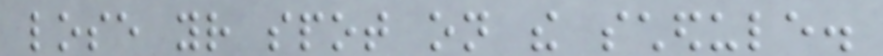lose your spot on the schedule.
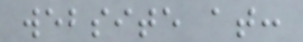website at:
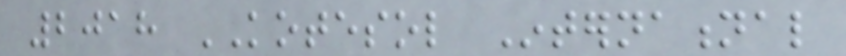2018 KOTESOL International
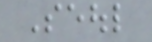Seoul
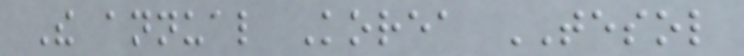The annual Korea TESOL
